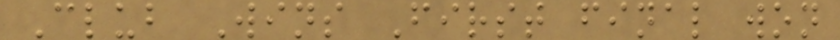Club Wins First final won
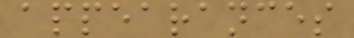appearances
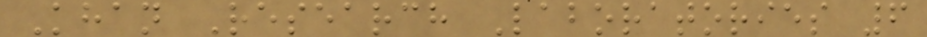Khan Research Laboratories 6
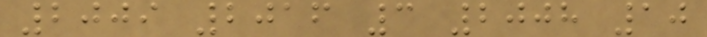2009 2016 3 2008 10
